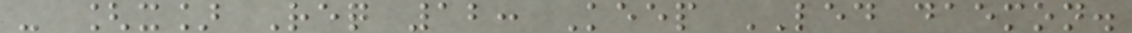- [x] Req 12: Keep LED daemon.
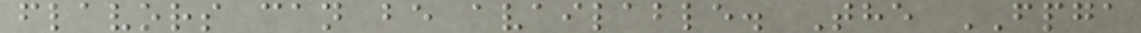flavors can be available. The FPGA
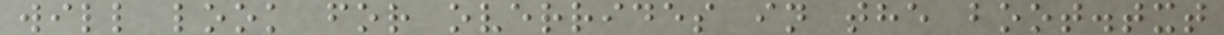will look for overrides in the boot.txt
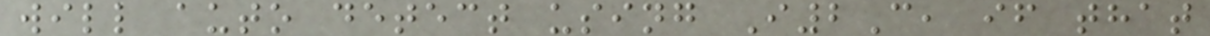will auto detect using I2C, if that
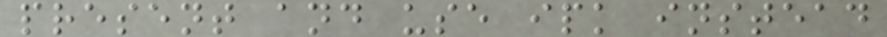present and use ipk instead
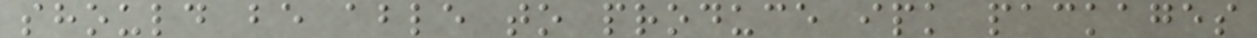should be able to produce ipk packages
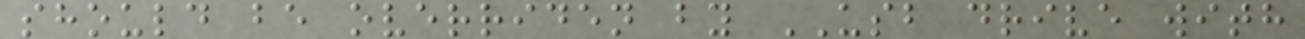should be overriden by USB drive with
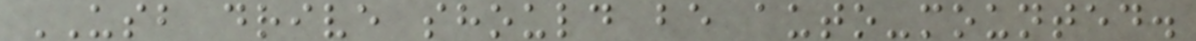USB drive should be auto-mounted.
